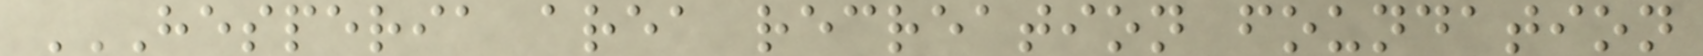HESPERIA AREA RECREATION FOUNDATION
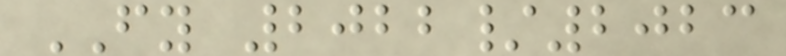FY 2022/2023
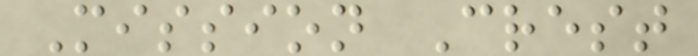Mission Crest
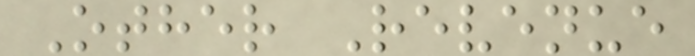Other Revenue
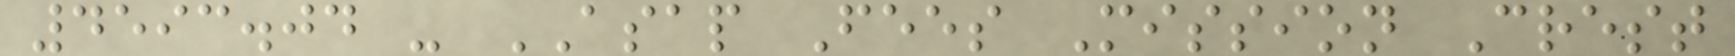4593.04 - ASAP Fees Mission Crest
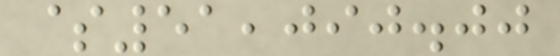$51,090.00
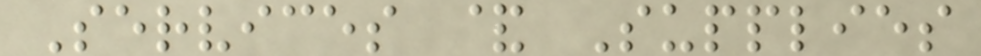Services & Supplies
